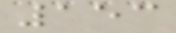153
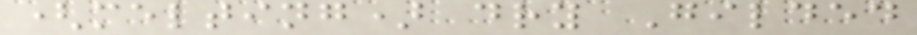(melting) dry Gilded
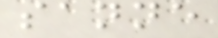sanne
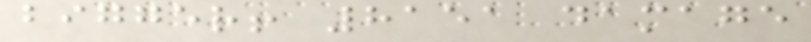bigger! 8151 damage
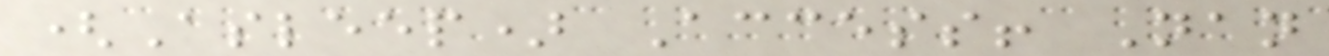(Asleep) Access! Nan
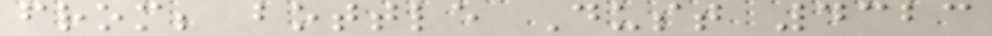from; bottle Dust 4323
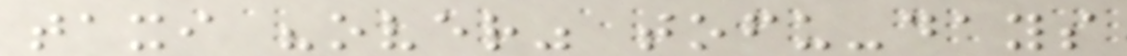taxi "over" tofu-days
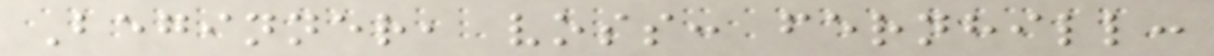Beginner, voss: fernhill:
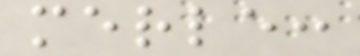merle:
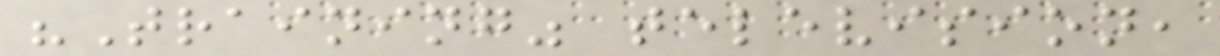"Training" television,
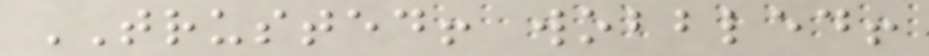TRUSTED! wobbled!
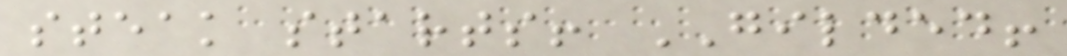steak starts! GILDED!
